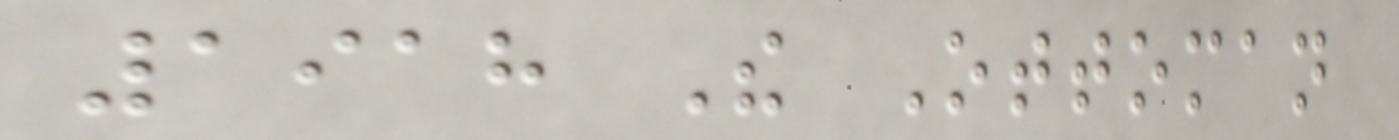1918 The Ottoman
